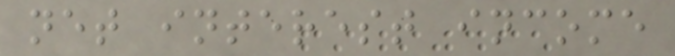net interest income
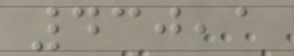430,1
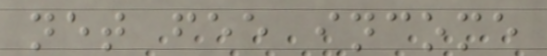net fee income
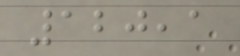120,1
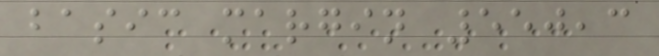basic margin 550,3
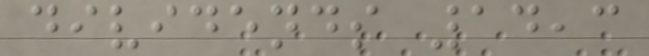dividends 14,3
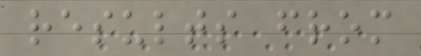results from
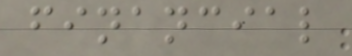financial
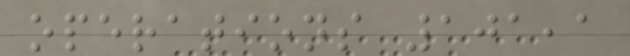operations 101,1
